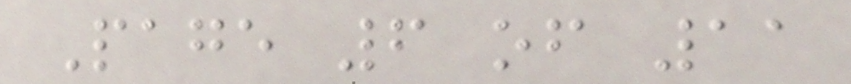Page 6 of 11
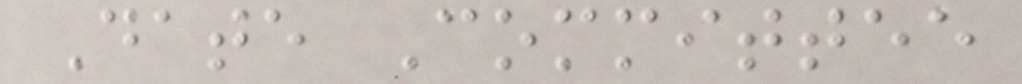Date Committee
